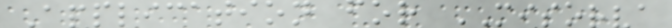Application for MISORVA
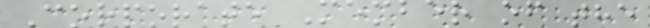Corporate Member of the
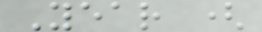Year (
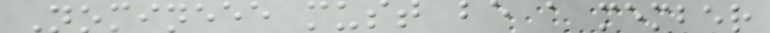Nomineee must be a member
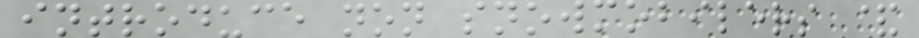introduce non snowmobilers &
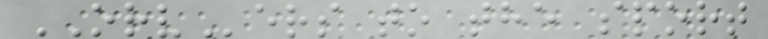ORVers to the sport
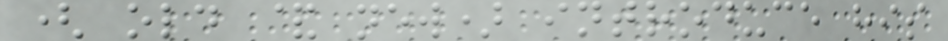( old & new) introduce his
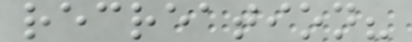recreation?
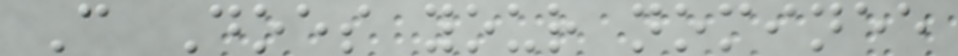C Does your nominee
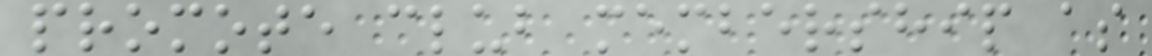promote club membership as
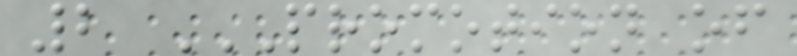2 PROMOTION OF
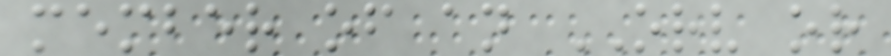member of an ORV or
